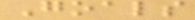Goals
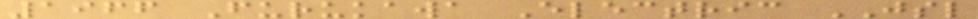1966 Furukawa Electric JSL
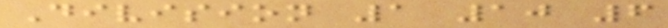Division 1 10 6
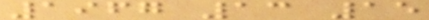1967 13 15
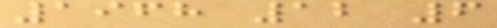1968 12 6
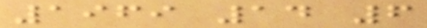1969 14 6
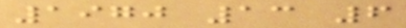1970 13 6
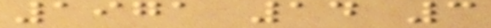1971 14 3
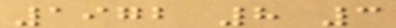1972 8 3
